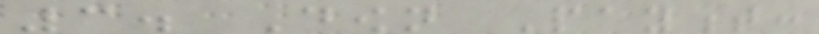3. Down Payment:
